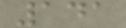141
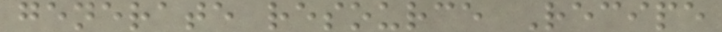generate resource Recipe
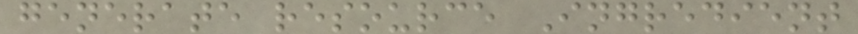generate resource Ingredient
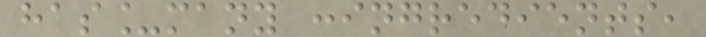has_many :ingredients,
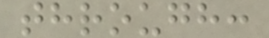through:
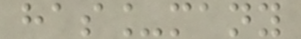has_many
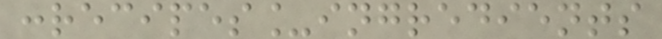:recipes_ingredients
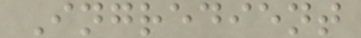Ingredient
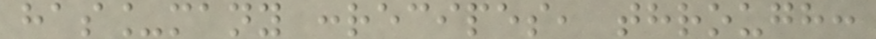has_many :recipes, through:
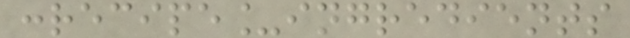:recipe_ingredients
